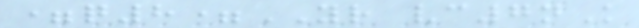=q8=YR vc7nK
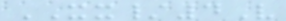XX/4V
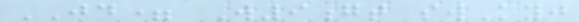JD= W9gt swKyj
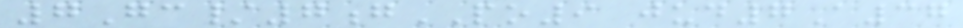7Gc/7gPO9 jud7A37
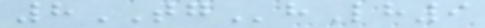8TGhLh9
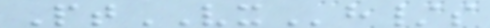PtVXh/s
